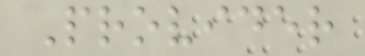Provider
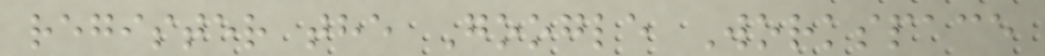register the Google Workspace
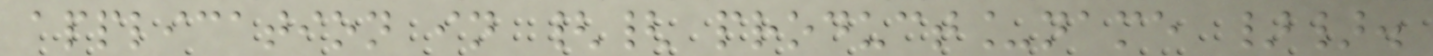application in {{ product_name }}.
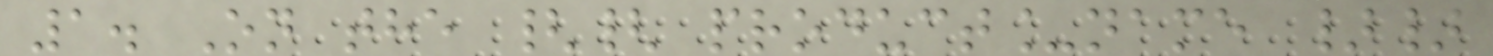1. On the {{ product_name }}
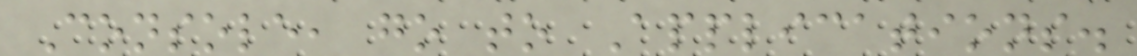Console, go to Applications.
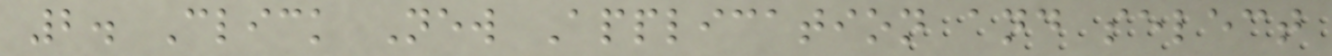2. Click New Application and select
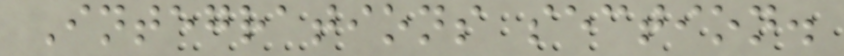Integrations section.
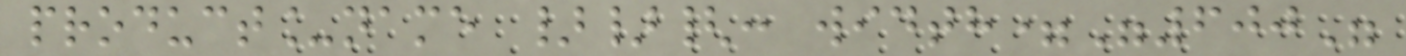product_name }}{: width="600"
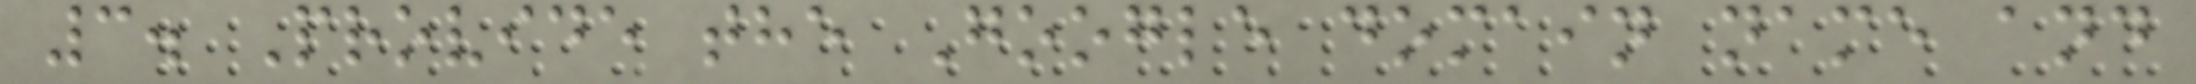3. Provide the Google domain name and
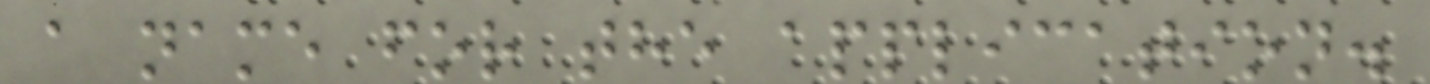a name for the application.
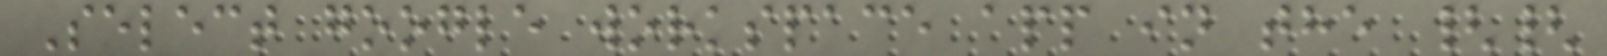Select google workspace app in the {{
